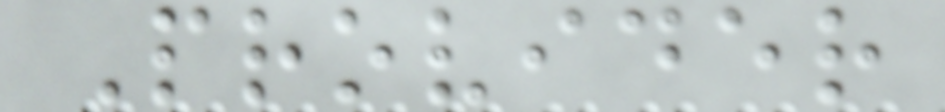Provider
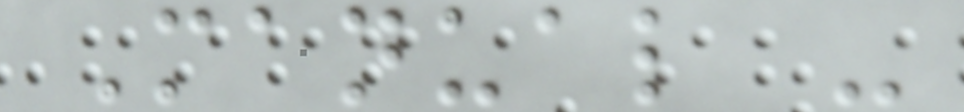Manual -
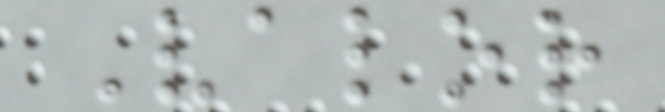Valor
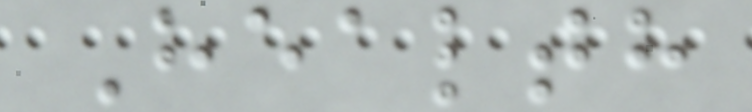Health
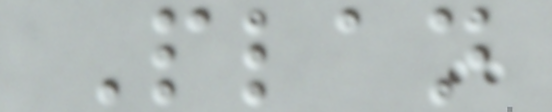Plan
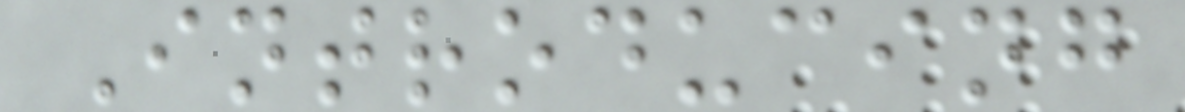Introducing
